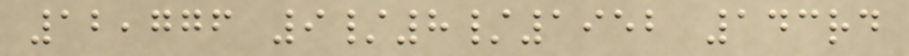12,776 9/8/1952 143rd
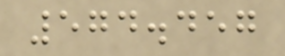574.457
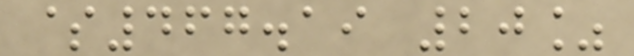$467.19 20%
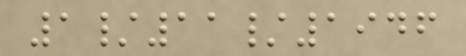1/11/1946
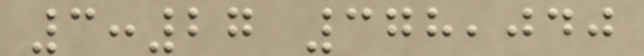3:27 378,040
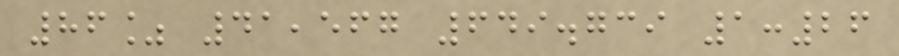86% 41,567 649.739 1:26
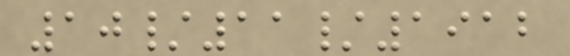10/11/1912
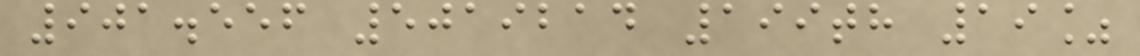901.556 5019214 199th 19%
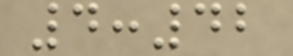4:42
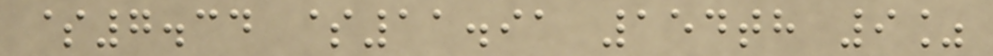$7.34 $11.91 154th 9%
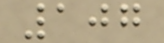107
